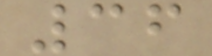36
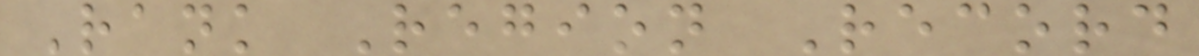Rank Region Record
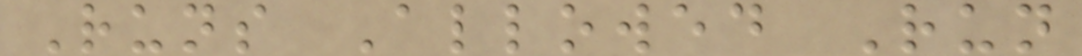Runs Allowed Run
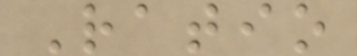Ratio
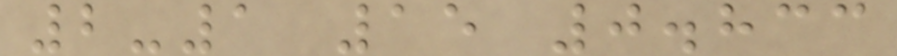2-1 15 0.833
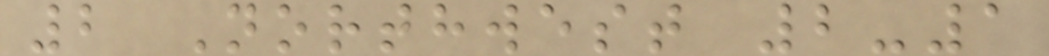2 Northwest 2-1
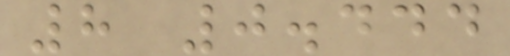8 0.444
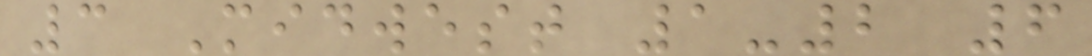3 Midwest 1-2 6
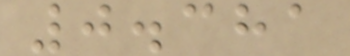0.381
